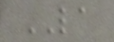LA
